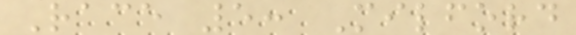Race 5: Milford
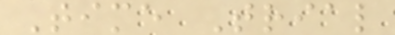Time Trial
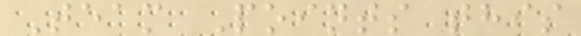Team Points this
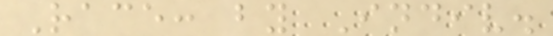Race: by Indiv.
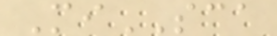MiSCA
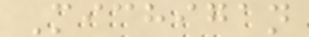Michigan
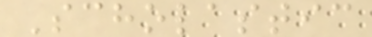Scholastic
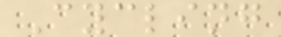Cycling
